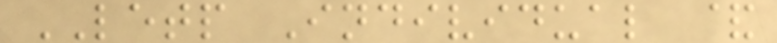LETP Individual &
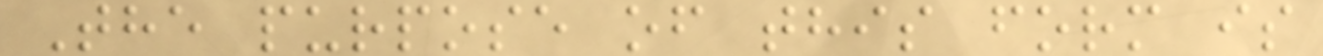The purpose of this form is
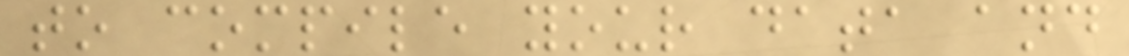to compile your data and
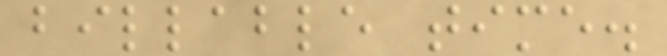billable time.
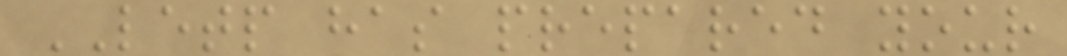LETP has prepared your
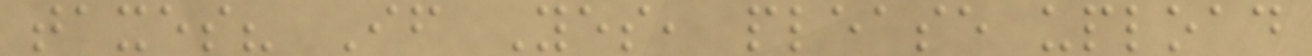taxes? If Yes, please upload
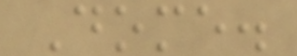Dome.
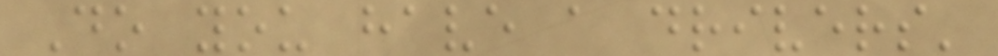Do you have a drivers'
